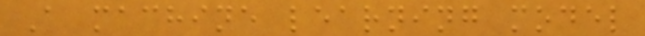A machine learning model
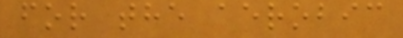for the aerobic
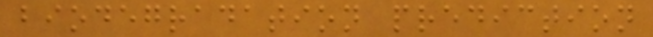biodegradation prediction
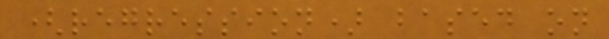(regression) based on
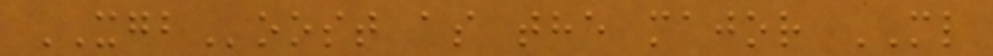XGBoost as the major ML
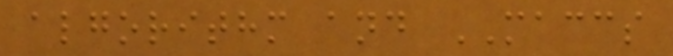algorithm and MACCS
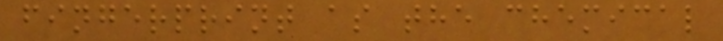fingerprint as the chemical
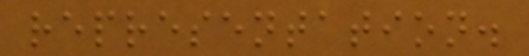representation.
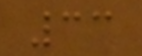33
